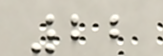22
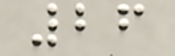26
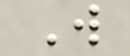W
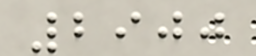2900
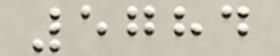5784
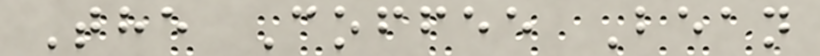The Coffee Bean
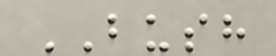BUSH
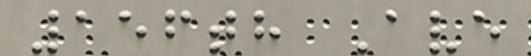156th Ave
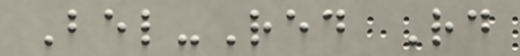Bel-Red Rd
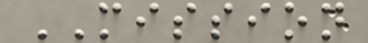MISSION
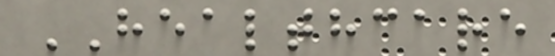HEALTHCARE
